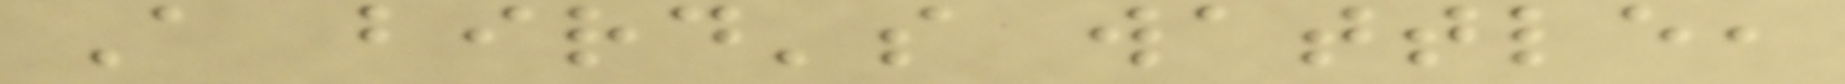A bird's wattle,
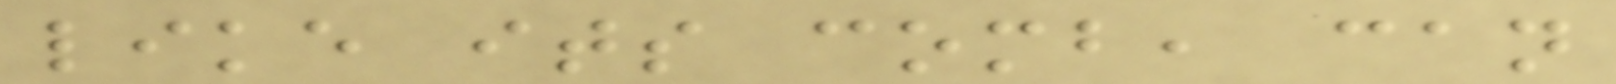like its comb, can
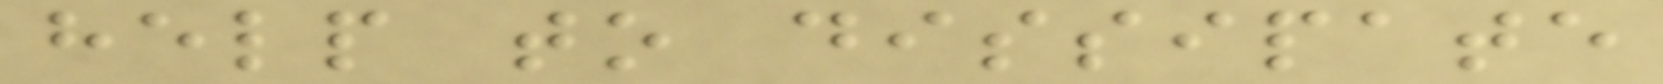help to dissipate
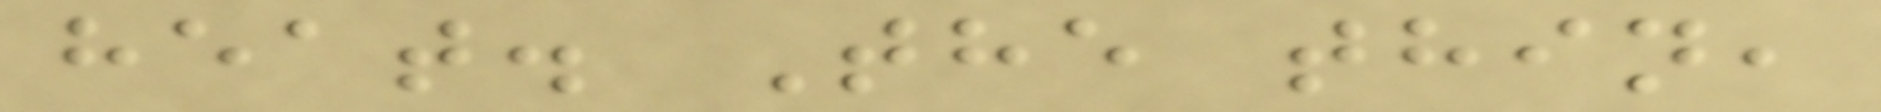heat. The thin,
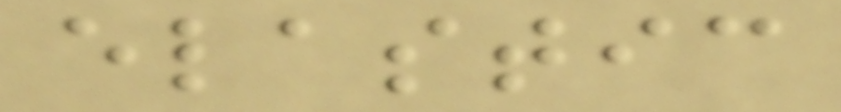elastic
